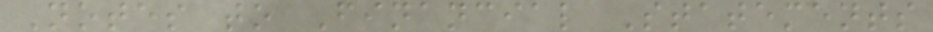Notes to Financial Statements
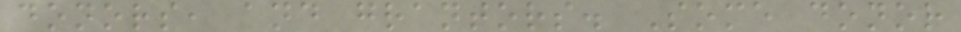donors, and grantors. Some donor
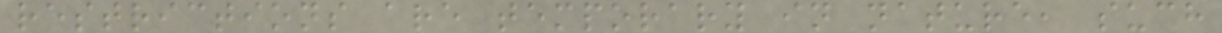restrictions are temporary in nature, such
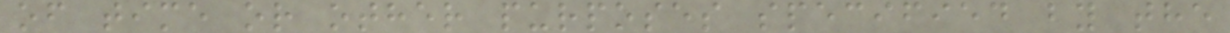of time or other purposes specified by the
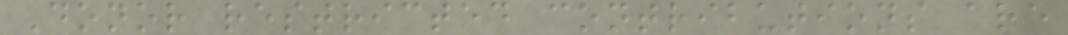Donor restricted contributions are
